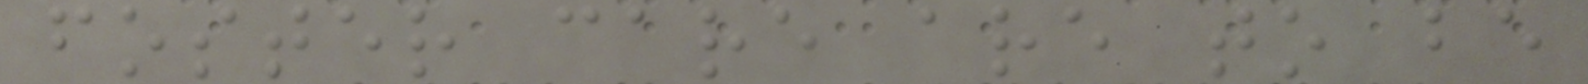foster care are to be
